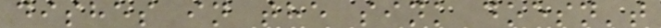dishes in the sink doesn't
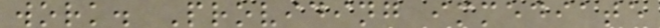work. Providing immediate
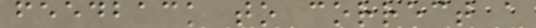feedback to correct a
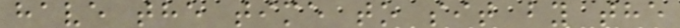have the time to sit by the
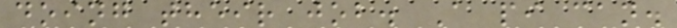doing their job. A pi can.
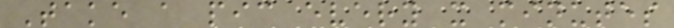Take a pic every x minutes
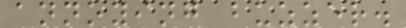annoying buzzer.
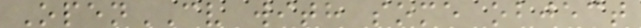OpenCV with some object
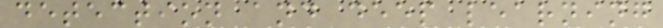detection and deep learning
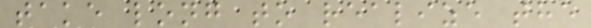take long to realize the
